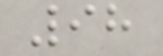98
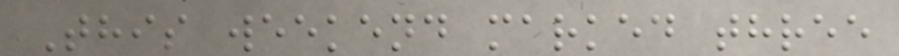This weekend marked three
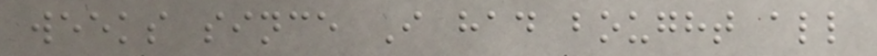weeks since I had bought all
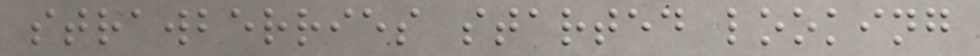strawberries started looking
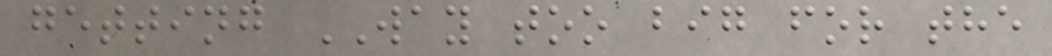getting WAY too big for the
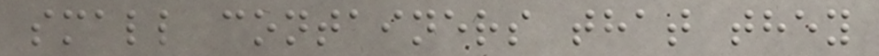small containers that they
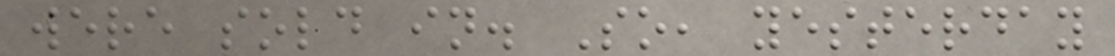were sold in. So, yesterday
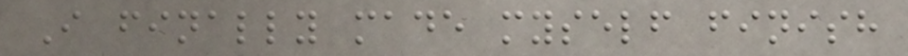I finally made myself finish
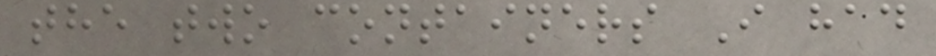the two containers I had
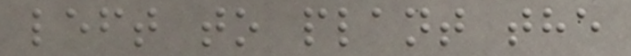left to plant the
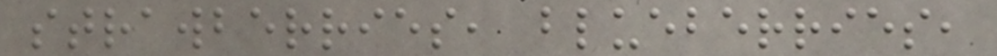strawberries, blueberries,
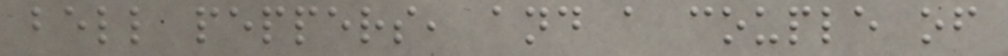bell peppers, and a couple of
